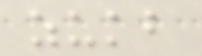zukb
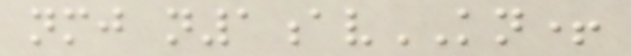nmj n1avKN+
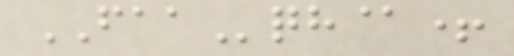FAAqh@+
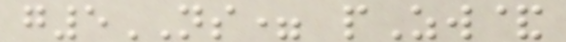g5NS= pZw&
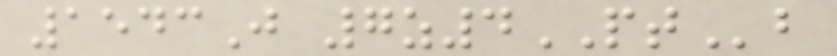1543J 7z4PTb
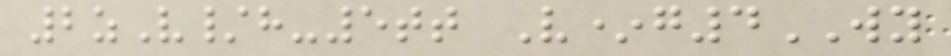2zV/h-5tt V*g4WY
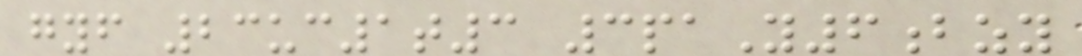gyf 23uc1t3 3paY6bzy
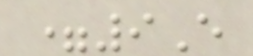=9E
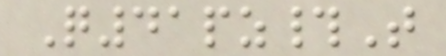Q41pz#T
